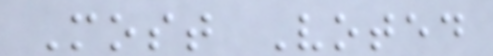Most Voted
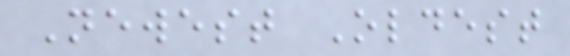Newest Oldest
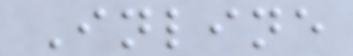Inline
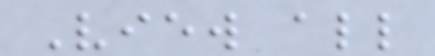View all
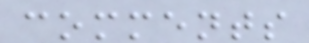comments
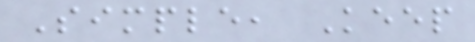Simple, Keep
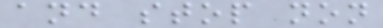and stop non
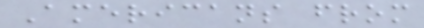Americans from
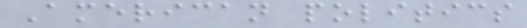American politics
